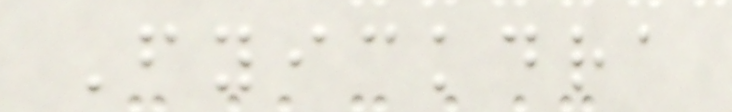Fyickdra
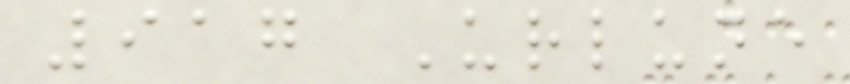917 Urlune
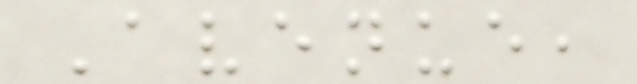Avenue,
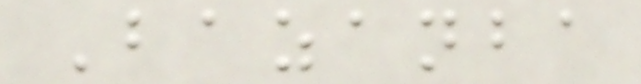Bazanba
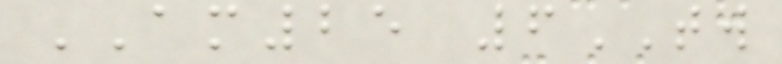AM25 6TW
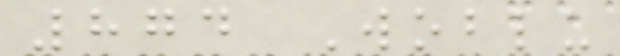874 Woblu
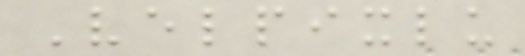Velpixlu
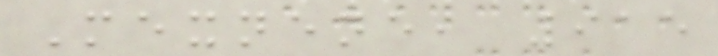Mexnene, 915
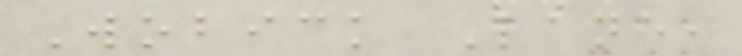Wobick Lane,
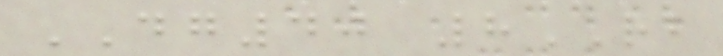DG40 8RB
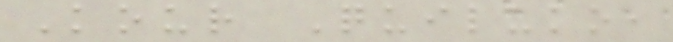Kour Quiluko,
